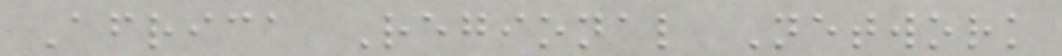Africa Regional Network
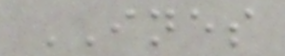INES
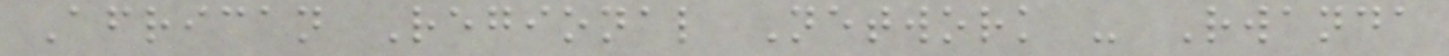African Regional Network - Rwanda
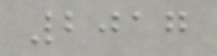2017
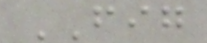FIG
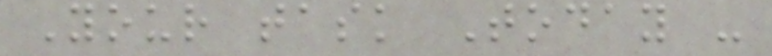Your task Today -
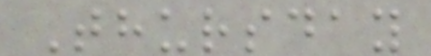Thursday
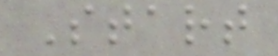Start
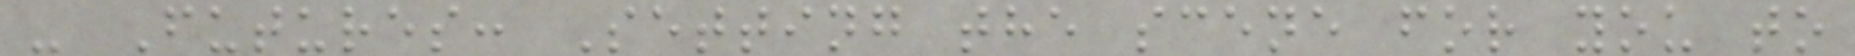- Futures: Setting the scene for you to
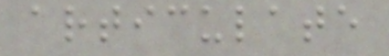articulate
